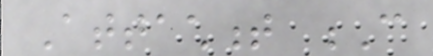Attachment C
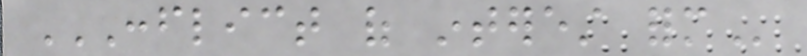CONFLICT OF INTEREST FORM
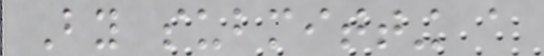By submitting a
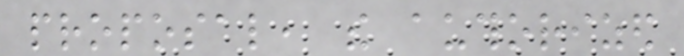proposal, the authorized
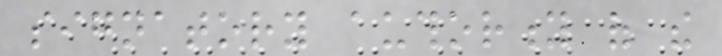signatory authority of the
